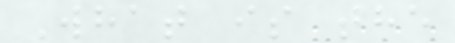What is the
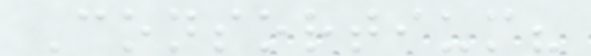Consortium?
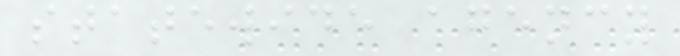statewide agency
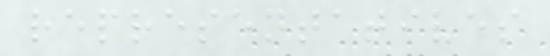representatives
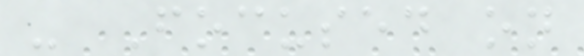- Focused on
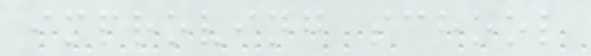improving school
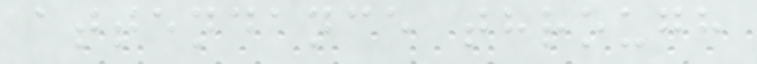attendance through
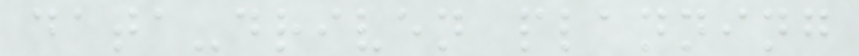data-driven planning
